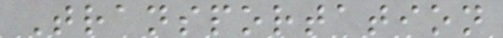Transportation
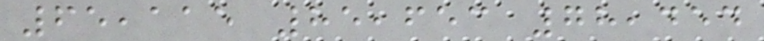65,115 85,653 78,454
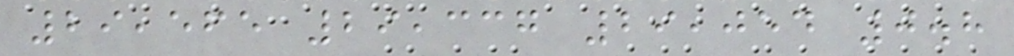29,565 29,337 29,054 0.8
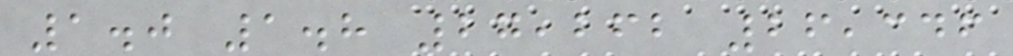1.0 1.8 27,262 26,346
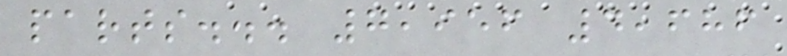parts... 7,956 4,686
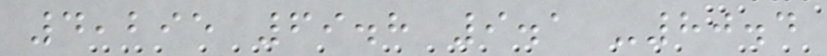4,295 69.8 9.1 -80.4
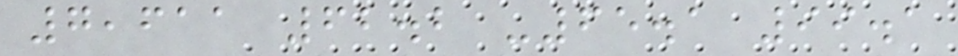7,611 62.2 -65.1 99.1
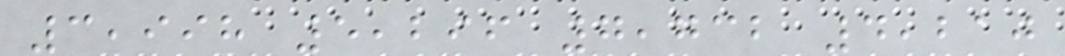3,998 5,296 7,732 4,210
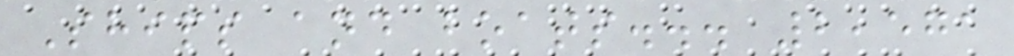Ships and boats... 2,571
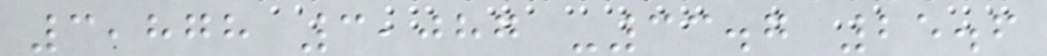3,878 3,087 -33.7 25.6
